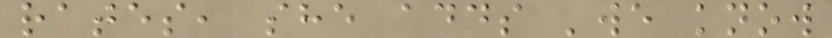rates, she adds 'we know
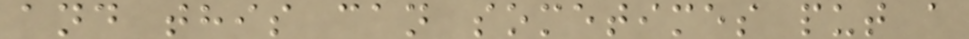and this can sometimes put a
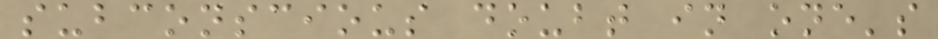subconscious doubt in one's
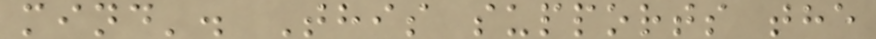mind'. This supports the
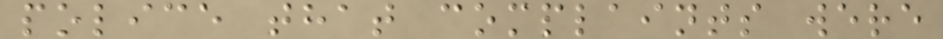police that complaints were
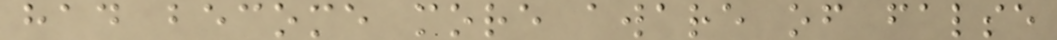had become more aware of false
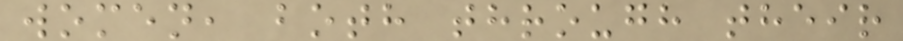women, both through their
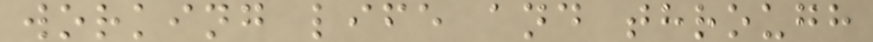working life and through
